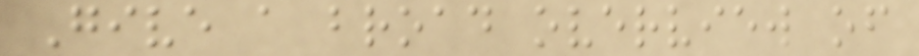Give a broad overview of
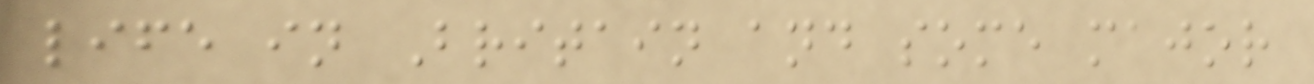life in Britain and some major
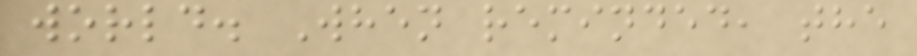world. When reminded, the
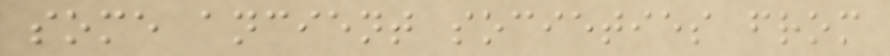some ancient societies from
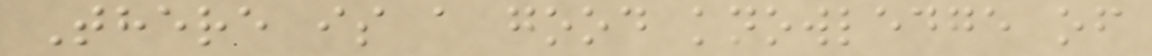There is a good knowledge of
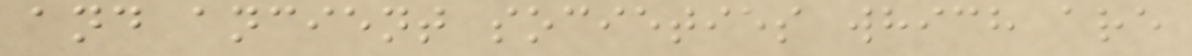and ancient societies which are
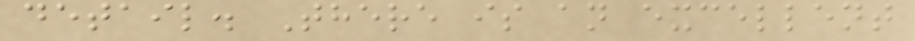detail. There is an excellent
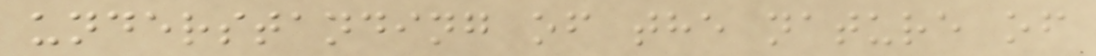understanding of the nature of
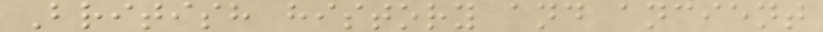British history and ancient
